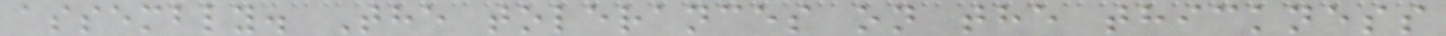assembly. The tolerances on the thickness
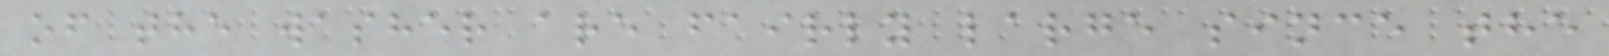of the washer are fairly large since the
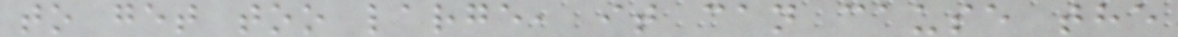to get too large, it can cause the
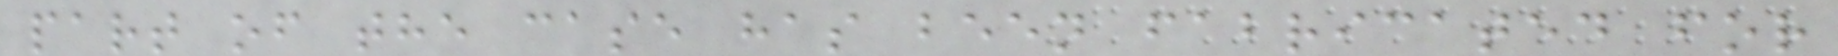part of the case has been fabricated for
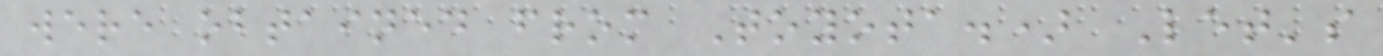were obtained from Toyota.) Let's
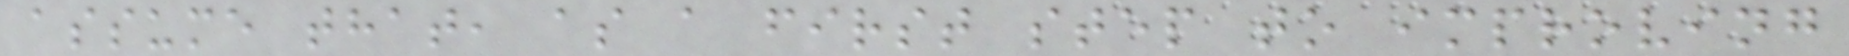assume that, as a first step to improving
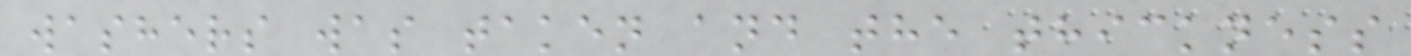washers was taken and the thickness
